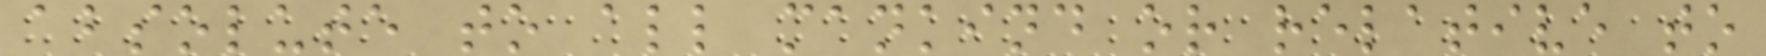absolute to all mankind or relative to
